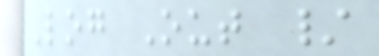Log Out /
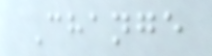Change
